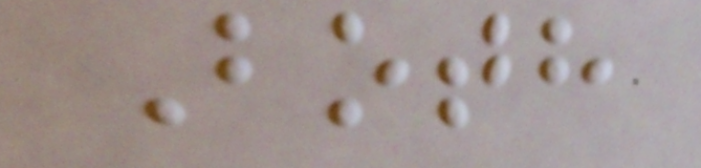Both
